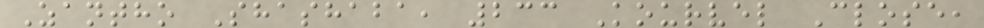Zantho Shashaba, 233 Kourvel Close,
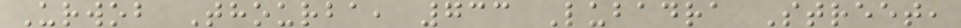Urwob Thourba, 733 Lubadra Street,
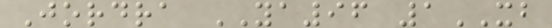Jordra YA96 1XB
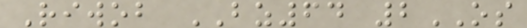Riwob BZ64 2OS
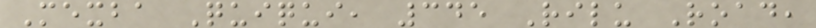Mexba Quiqui, 345 Rilu Road,
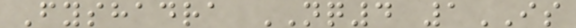Fyshadra NQ4 1IS
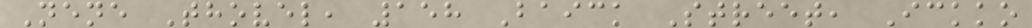Nene Thovel, 158 Baick Street, Ickko
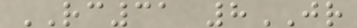RC31 8JR
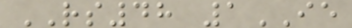RS48 1IE
